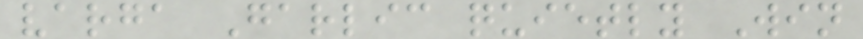varga Garlic quietly Win
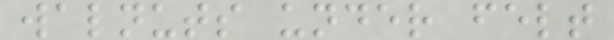walnuts under felt
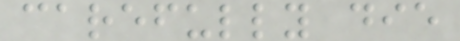carefully die
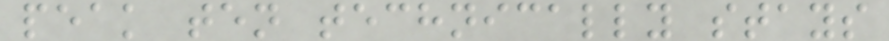peak ten technically stays
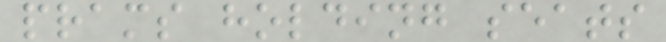prams holding seats
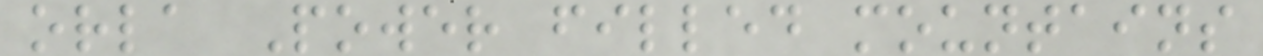orla Power filled mountains
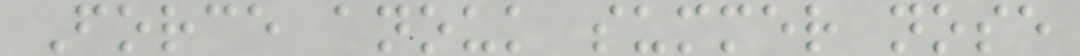Force anouk summer nose
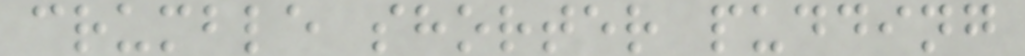crumble shorter pudding
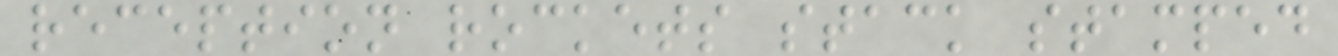reception rockets stack stamped
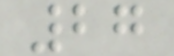27
